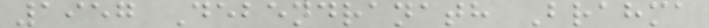1957 Debendranath Brahma
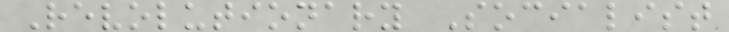Revolutionary Socialist
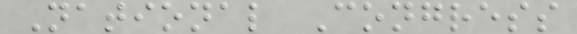National Congress
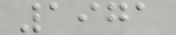1971
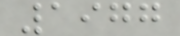1977
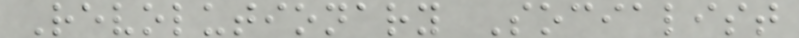Revolutionary Socialist
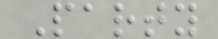Party
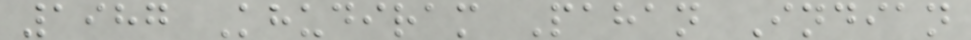1987 Khudiram Pahan Indian
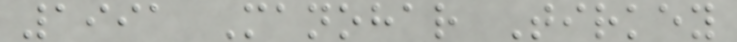1991 Manohar Tirkey
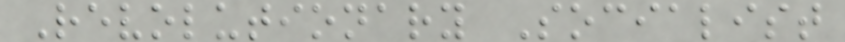Revolutionary Socialist
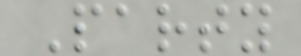Party
